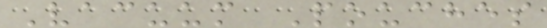Vacuum Pouches
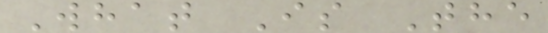What Is The
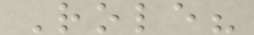Role?
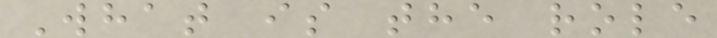What is the role
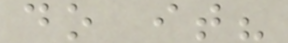do it?
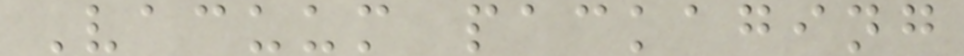Vacuum packaging
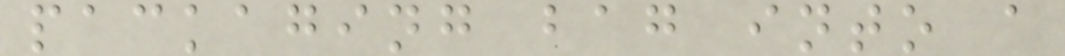packaging bag into a
